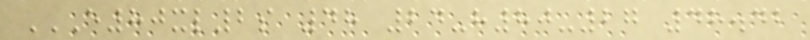E80XL2S 48 24-H80-27 48.42
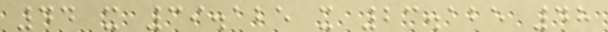44 x 39.125 x 23.125 48
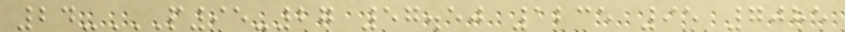24-P95-27 57.50 1235 95 7085
